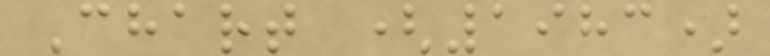Chart (1983)
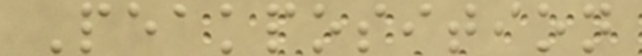Peakposition
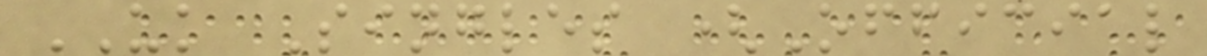UK Singles (Official
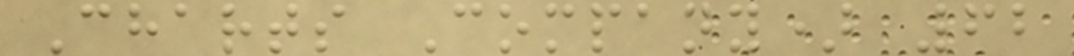Charts Company) 62
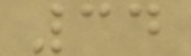34
